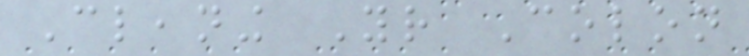Cleaning Your Colon
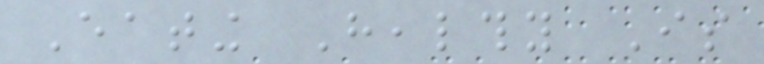Eating Healthy Is
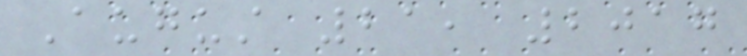August 21, 2017
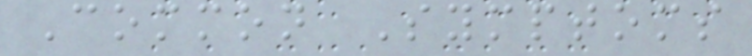Common Symptoms
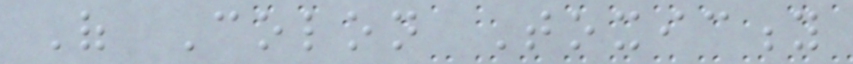Of Colon Toxicity
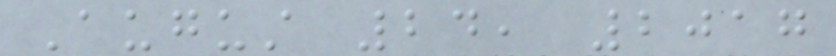August 24, 2017
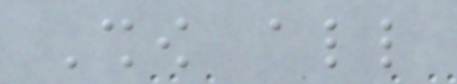Show all
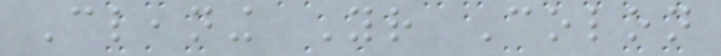Cleaning Your Colon
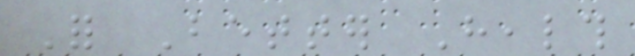For Better Health
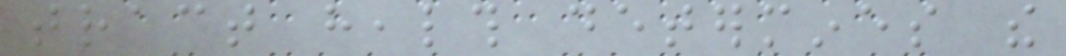tract health determines the
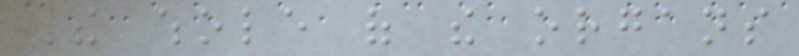The whole of the organs
